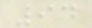94
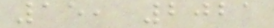15, 2021
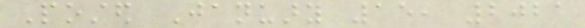Posted January 15, 2021
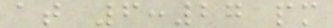at 6:27 pm
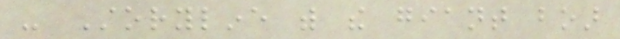- Storyline with the giant boar
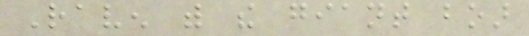Raven with the giant boar
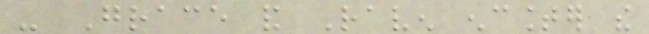- Grace and Raven encounter the
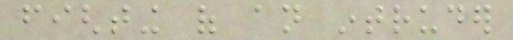fighting of an intruder
